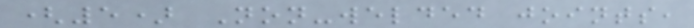(5) Non-welded joints,
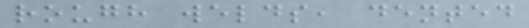rough welds, dented
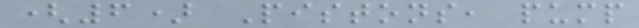(6) Pistons, pump
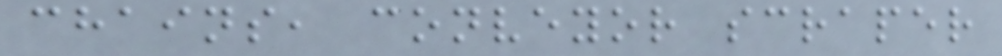chains, conveyor scraper
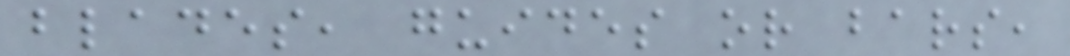blades, guides or bars,
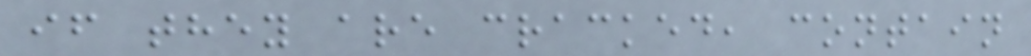if they are cracked, contain
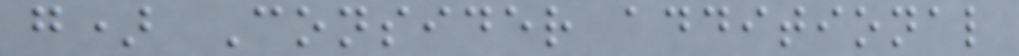g) Consider additional
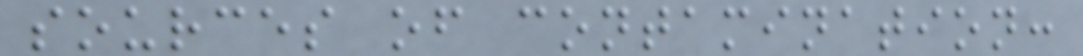sources of contamination:
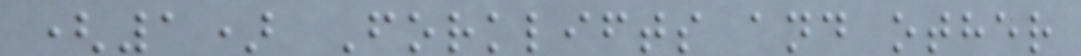(1) Forklifts and other
